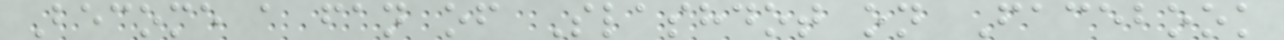Become a fan of Slashdot on Facebook
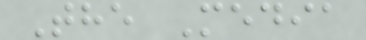The Media
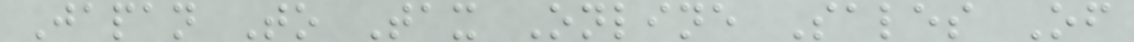Japan To Tax Online Sales Of
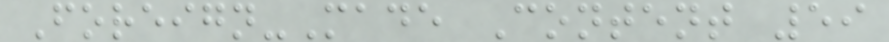Foreign-Made Content 59
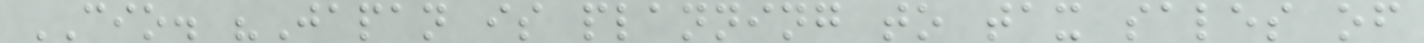CIO. "Japan is planning to tax sales of
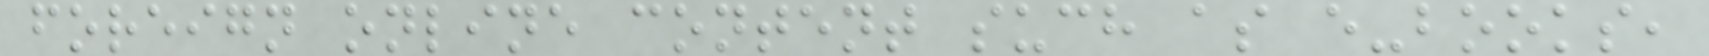foreign online content such as e-books,
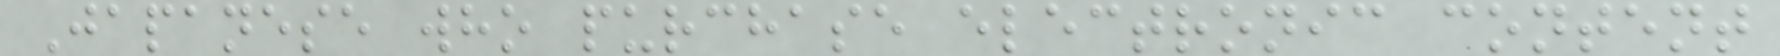Japanese who purchase electronic content
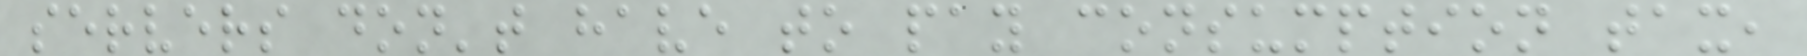servers don't have to pay consumption tax,
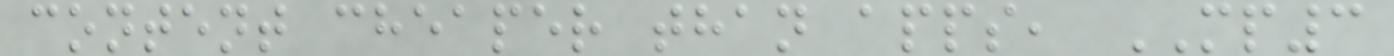content cheaper than apps, MP3
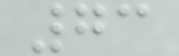73
